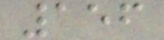156
